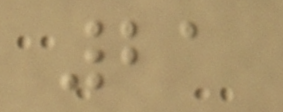21
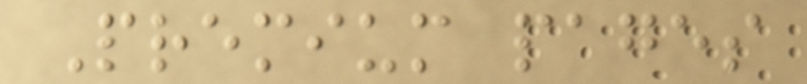Premium pages
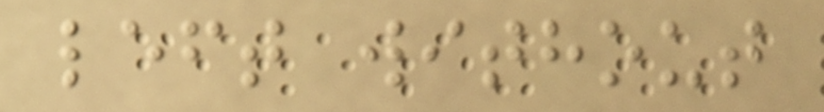left without
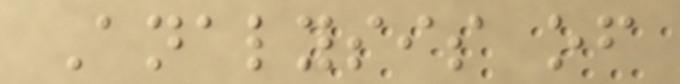Analysis of
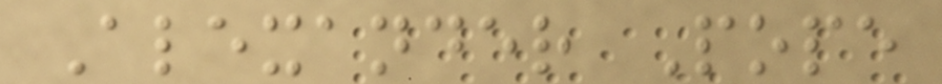Alexander Pope
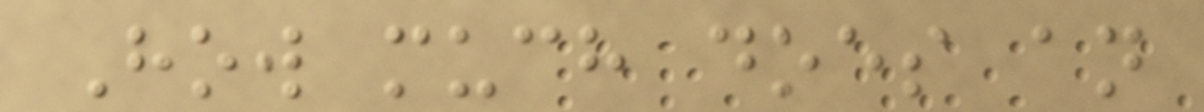How much does an
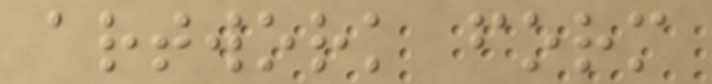artwork form
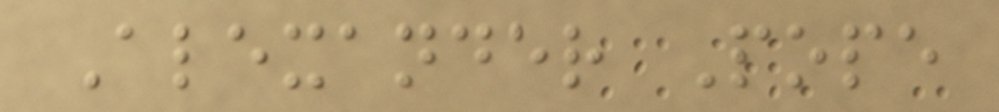Alexander Pope
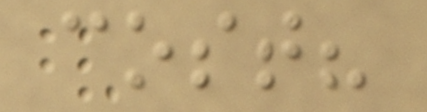cost?
